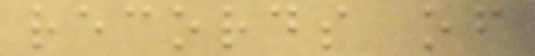records of
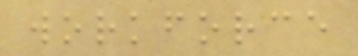workforce
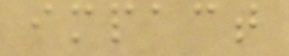impact
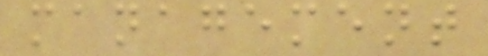management
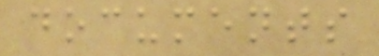documents
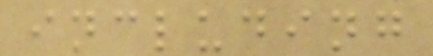including
